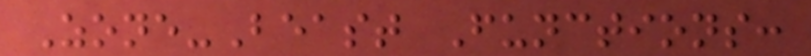Zone-Beast Functions:
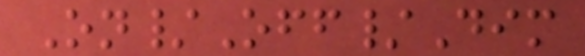On/Off/Dim
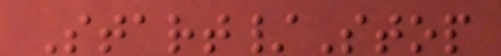Start/Stop
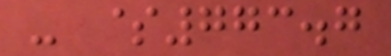- $773.7
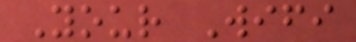Your Wifi
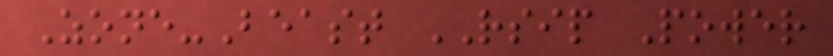Zone-Beast RSIP Power
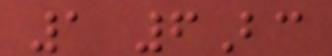1 6Bc
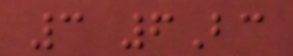3 6Bc
